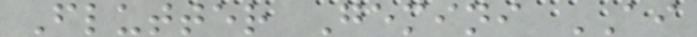Flutter Gemini AI
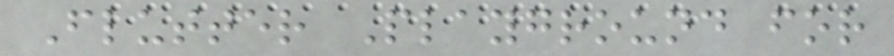Flutter Playground for
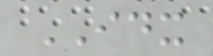IDX
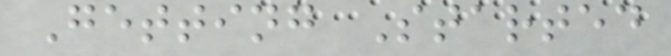Getting Started
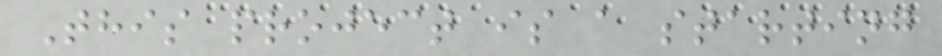This project is a starting
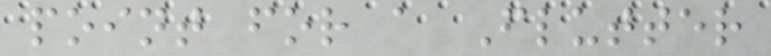point for a Flutter
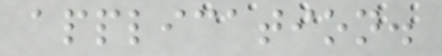application.
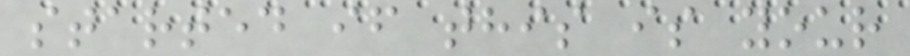started if this is your
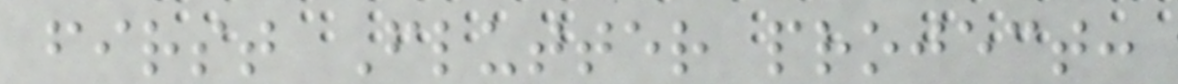first Flutter project:
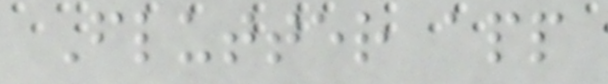Flutter app
